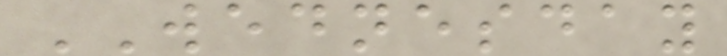WEDNESDAY
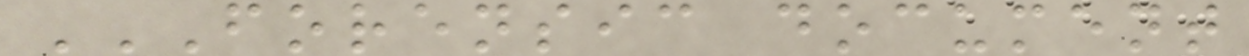FORENSIC DOCUMENT
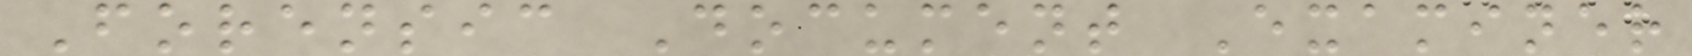Forensic Document Examiner
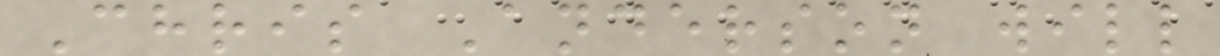Chris Anderson will
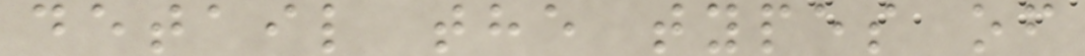detail the types of
